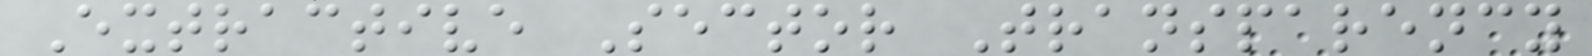Extractive Sector Transparency
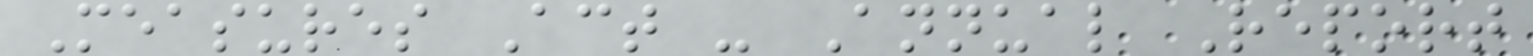Measures Act - Annual Report
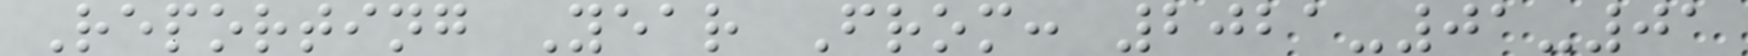Reporting Year From: 2021-01-01
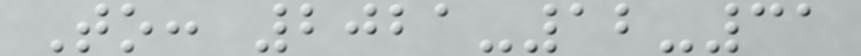To: 2021-12-31
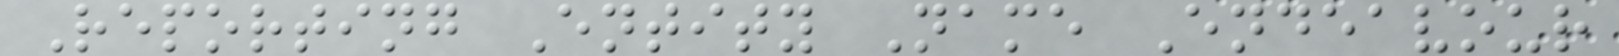Reporting Entity Name Endeavour
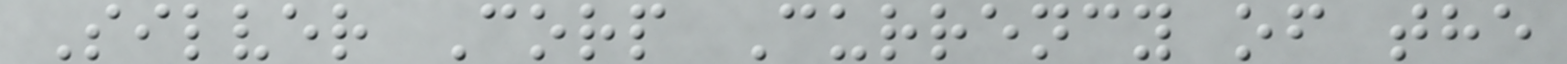Silver Corp Currency of the
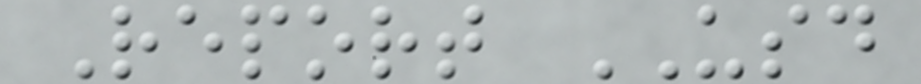Report USD
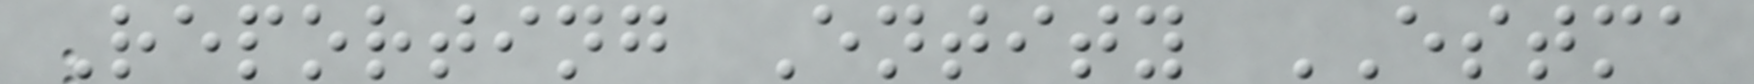Reporting Entity ESTMA
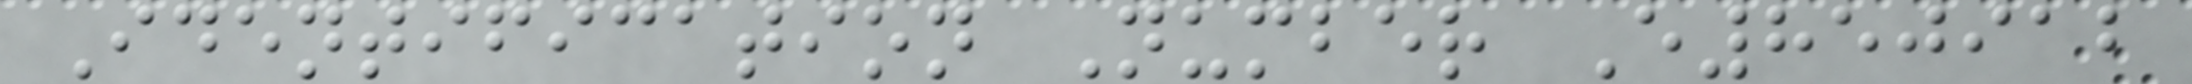Identification Number E850912
